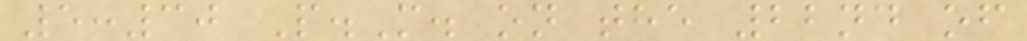5:30 P.M. on the 22nd of
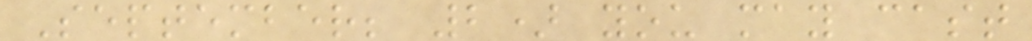September; 2) you may cast
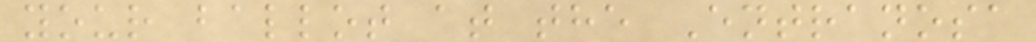your ballot at the Entranosa
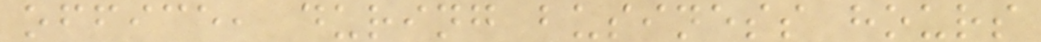office, during business hours
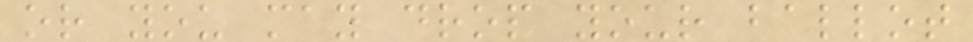or you may drop your ballot
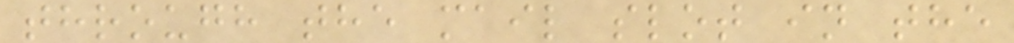through the mail slot in the
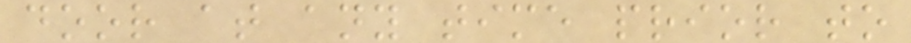door at any time prior to
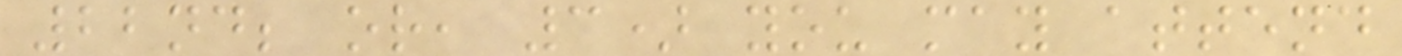22nd; or, 3) you may attend
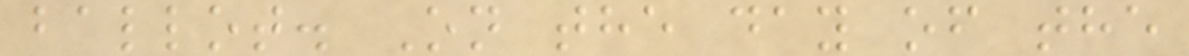ballot. On the day of the
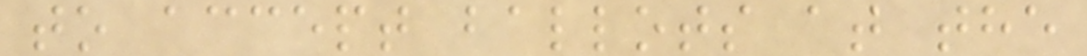to accept ballots at the
